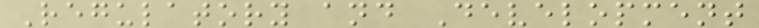Regulatory and Development
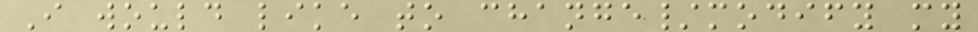I would like to change/modify my
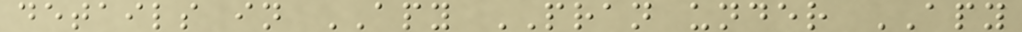details in APY PRAN under APY
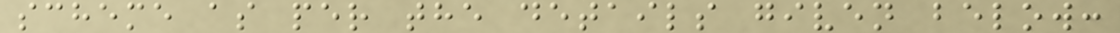scheme as per the details given below:
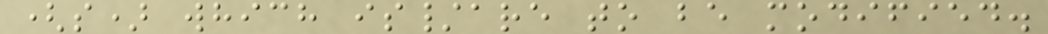(s) which is/are to be modified.
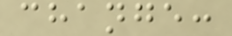change:
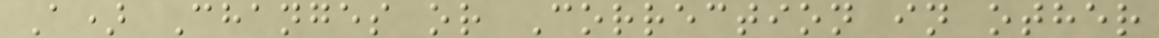A) Changes or Correction in other
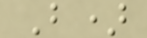B)
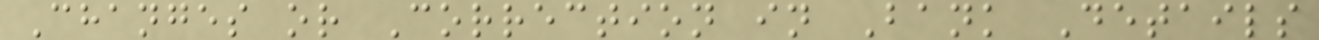Changes or Correction in Bank Details
